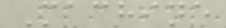Machine
